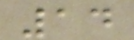14
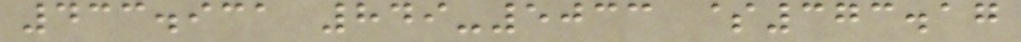433.931 849-5033 $373.17
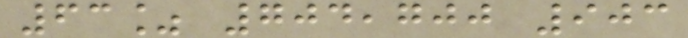63% 704,700 903
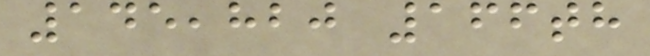145,820 166th
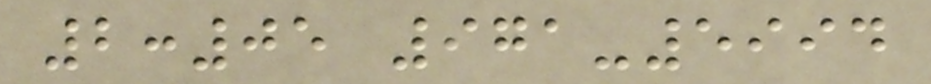2:05 971-5994
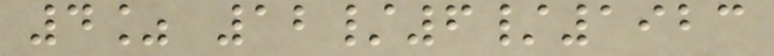4% 12/6/1923
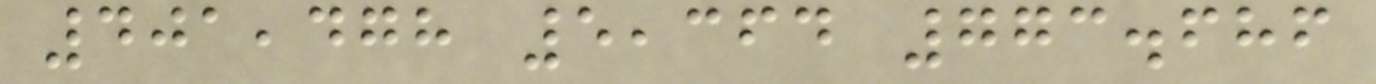401,478 5,364 773.686
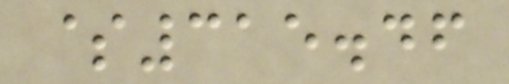$315.46
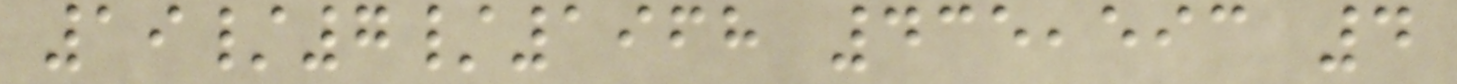19/7/1968 435,593 4
